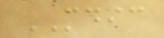MDIC
